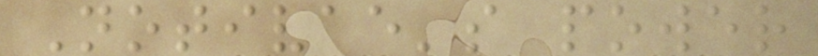Notivae's power
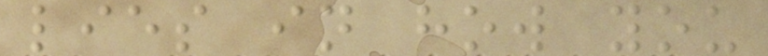lies in how you
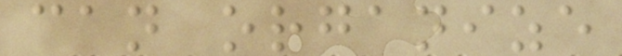can organize
